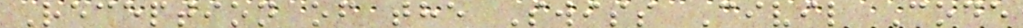Reception of the Swiss Civil Code
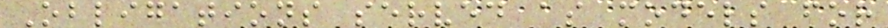Obligations served as models for
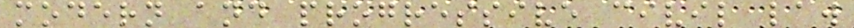modern and progressive civil law
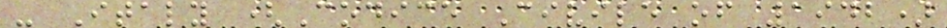- Italy (Codice Civile of 1942)
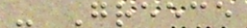- Greece
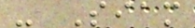- Siam
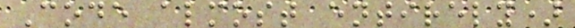Code almost entirely)
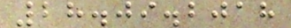28.09.2018
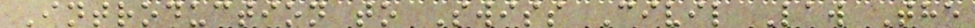Introduction to Swiss Civil Law The
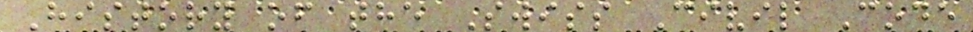History of the Swiss Civil Code
